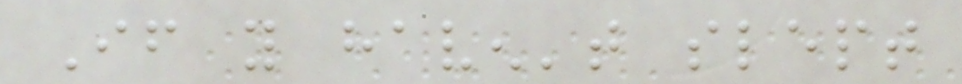If you haven't slept
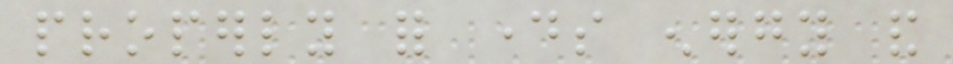properly for days energy and
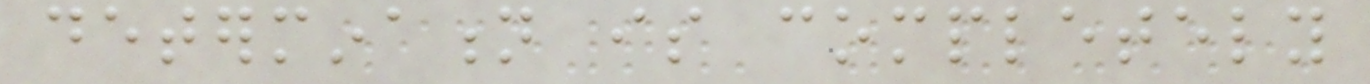determination is completely
